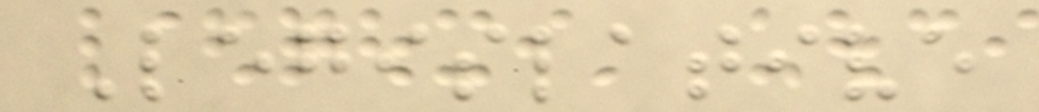Legislative
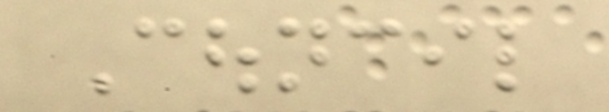Council
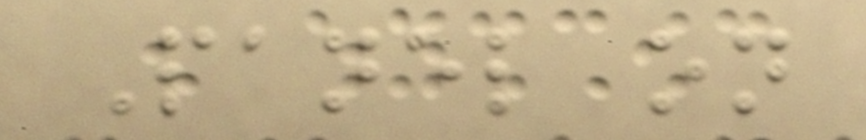Panel on
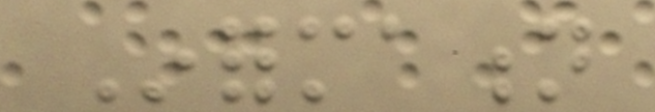Information
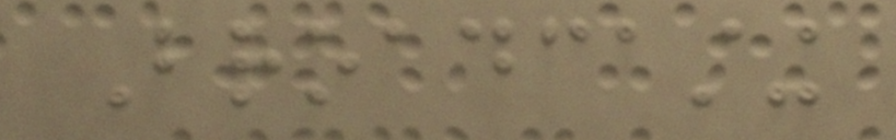Broadcasting
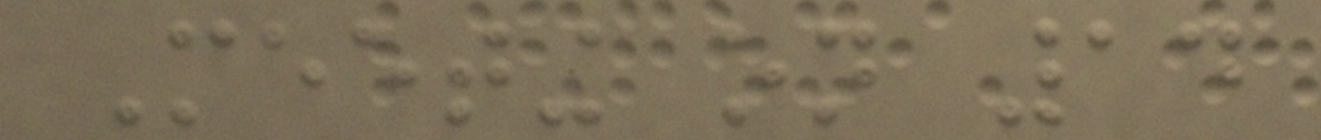Meeting on 14
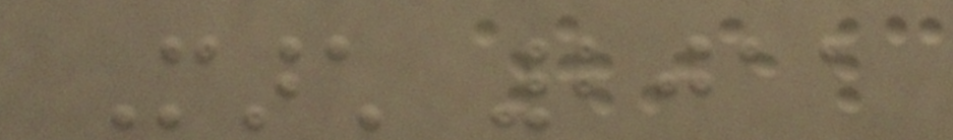March 2011
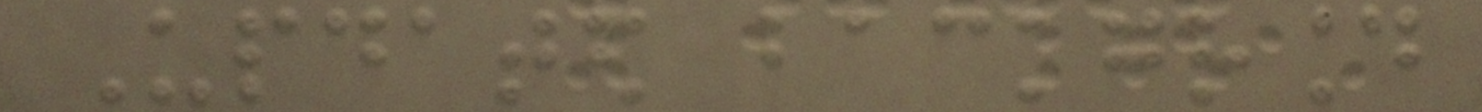Updated background
